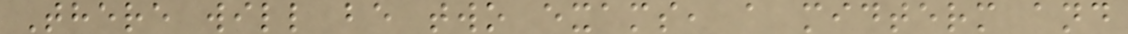There will be two exams, a midterm and
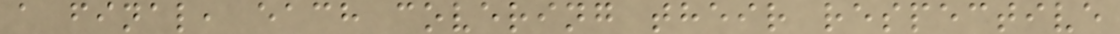a final, each covering their respective
